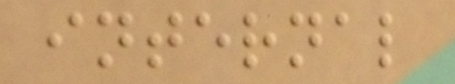internal
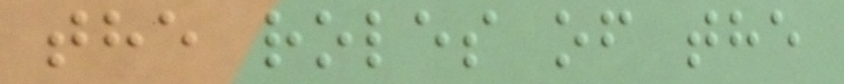the roles of the
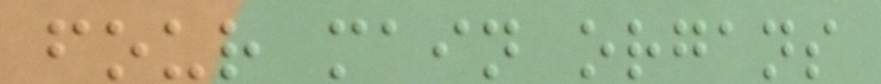four main organs
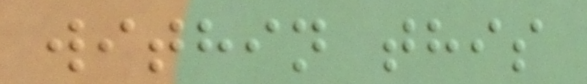within this
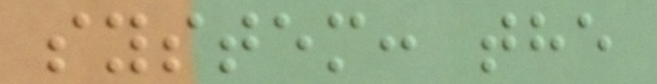system: the
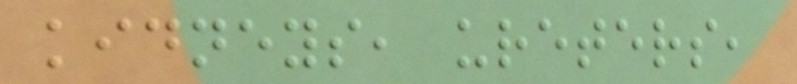kidneys, ureters,
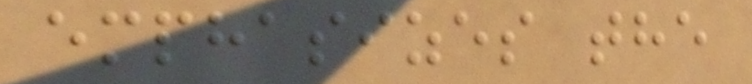emphasizes the
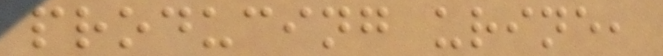producing urine,
